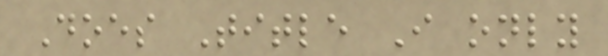Does Title I only
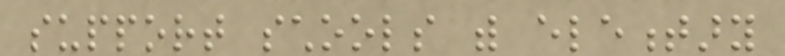support schools with elementary
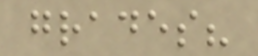grades?
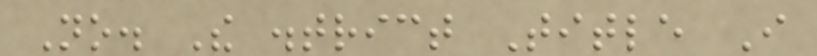No. The district Title I
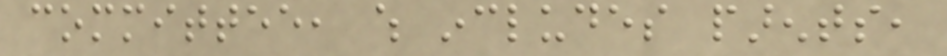committee, which includes parents,
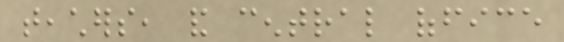teachers, and central office
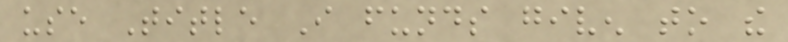use Title I funds given to the
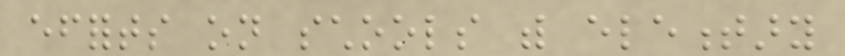efforts on schools with elementary
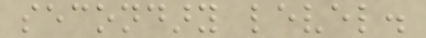secondary level.
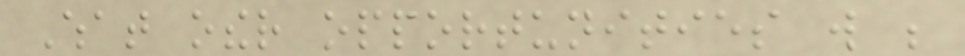What other opportunities will be
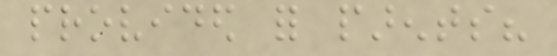provided for parents?
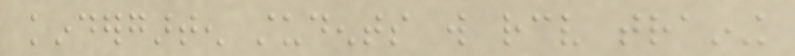kindergarten students will receive training
